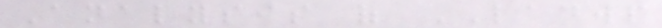Analysis of LADWP
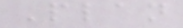Plan
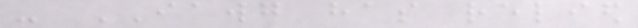- IAWG has relied
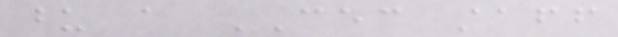upon a CEC staff
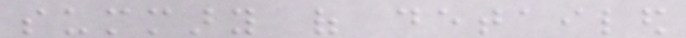summary of detailed
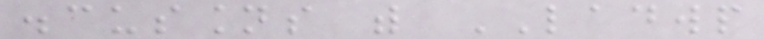discussions with LADWP
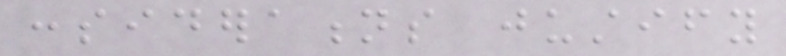considerations justify
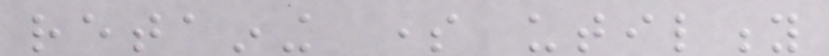retaining some utility
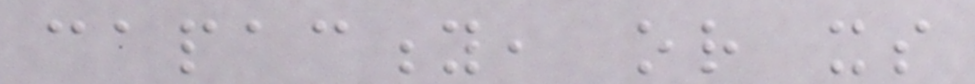capacity, or its
